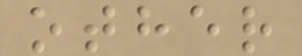other
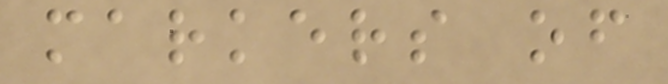markers of
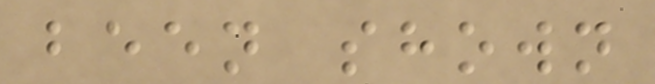been shown
